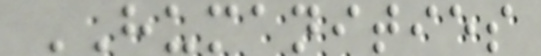HUMANITIES
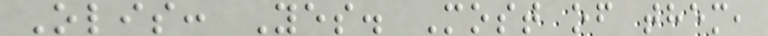Olis: Yes. Most of them,
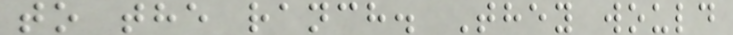to the ranch. They would
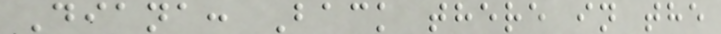Diana: Back there in the
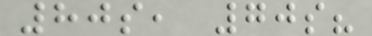80s, 70s?
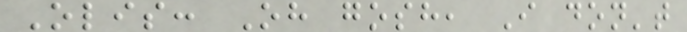Olis: Oh gosh, I don't
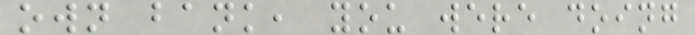own bank, you were doing
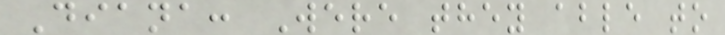Diana: Were they able to
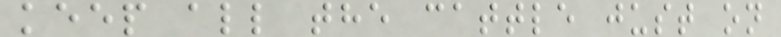keep all the cattle just on
